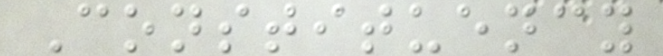Constituency
